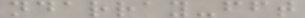ndarray-fft
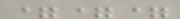===
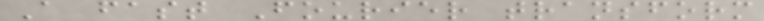A fast Fourier transform
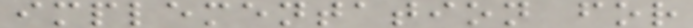implementation for
